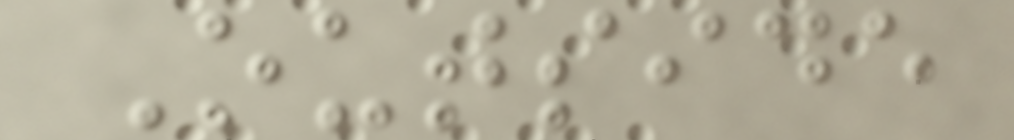Outside
